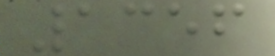1356
